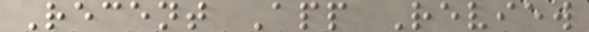Recent App Review
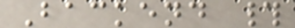Backend #
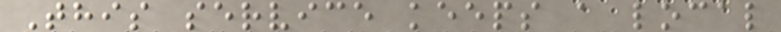This service keeps a local
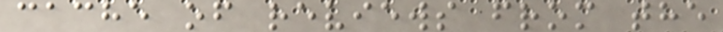cache of reviews from the
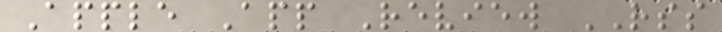Apple App Review RSS
